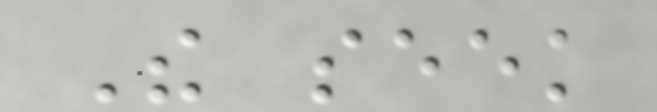The seek
